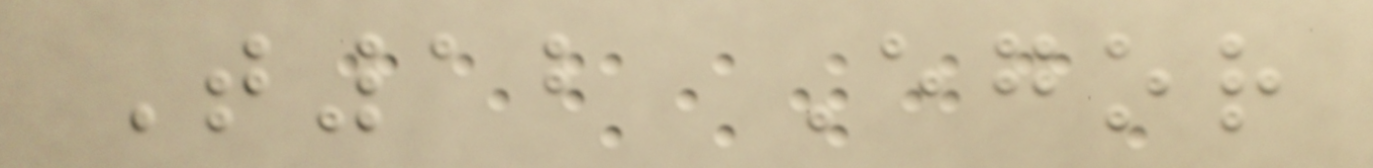T12 Egor
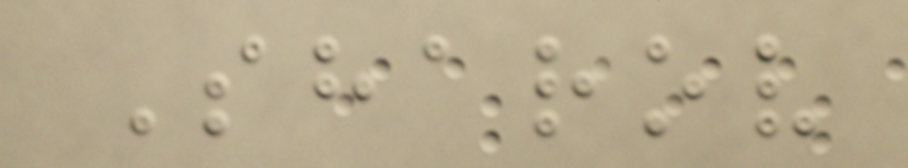Sharov
